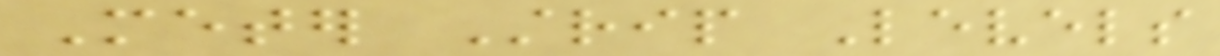Meter Strip Levels
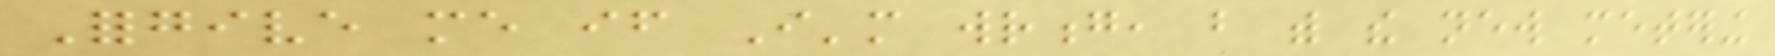Forgive me if I'm wrong, but with the new metering
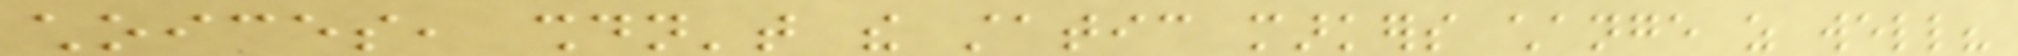choices, shouldn't the static markers change as well?
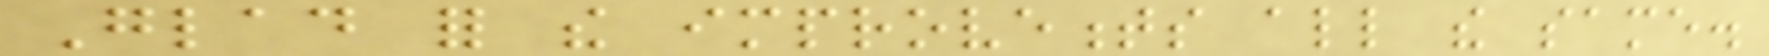Glad for the improvements all the same.
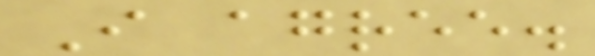I agree.
